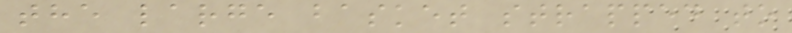the large basket strapped to
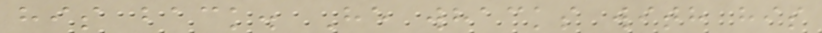his back. He whacks with his
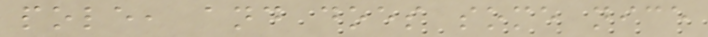pole, and does some nice
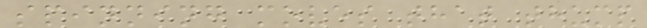spinning moves that thump
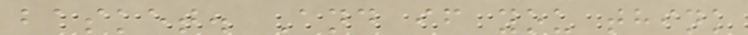basket. And if you think
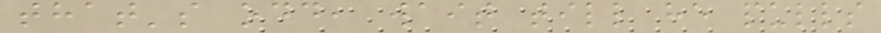that's odd, wait till he pulls
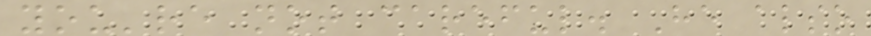you're not careful. He also
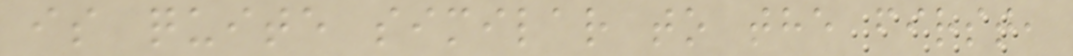is quite similar to the first,
